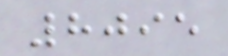8095
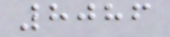8086
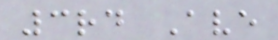3rd Ave
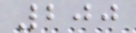200
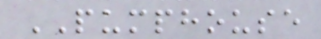PUMPHOUSE
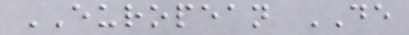EUROPEAN DE
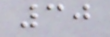30
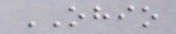OHIO
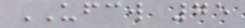UFCW 75
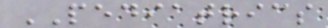PEDIATRICS
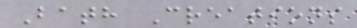Bath Creations
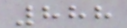888
